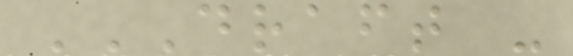DRAFT -
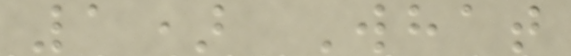1) What
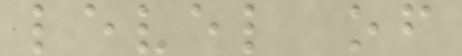level of
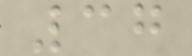37
